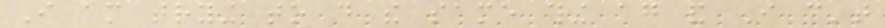I am trying to do the same thing again and I can't
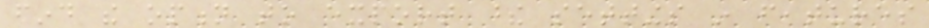find the option to export these settings in features
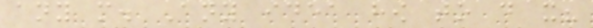any more. Any idea how to do it?
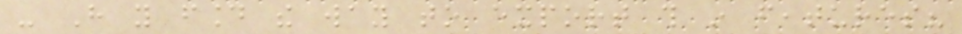- Have you found the way to export this in features?
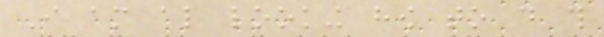I am also looking how to do this
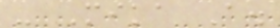- Mika A.
